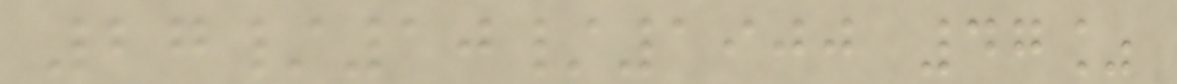27/10/1900 47%
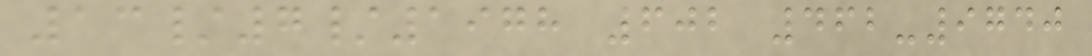13/7/1978 602 462-9740
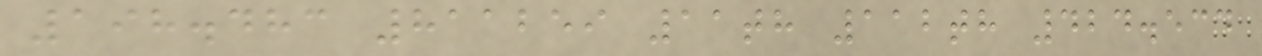198.483 811259 11th 112th 424.534
